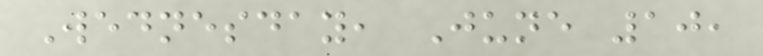Wednesday, June 10,
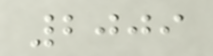2009
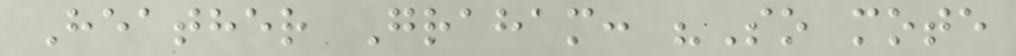Heather Graham: "So mote
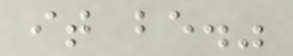it be."
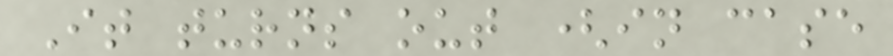It turns out (in case
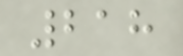218
